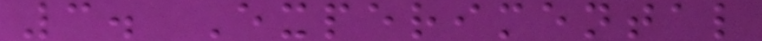3. Experimental
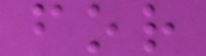for
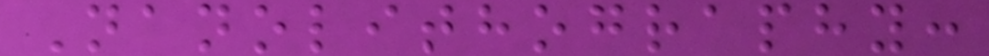Nanolithography:
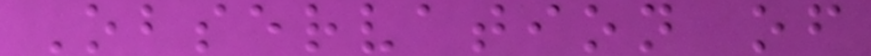Observation of
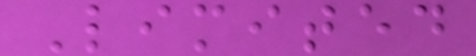Limited
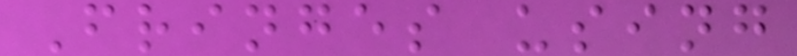Fringes using
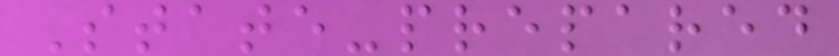State-prepared
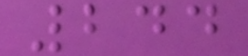244
